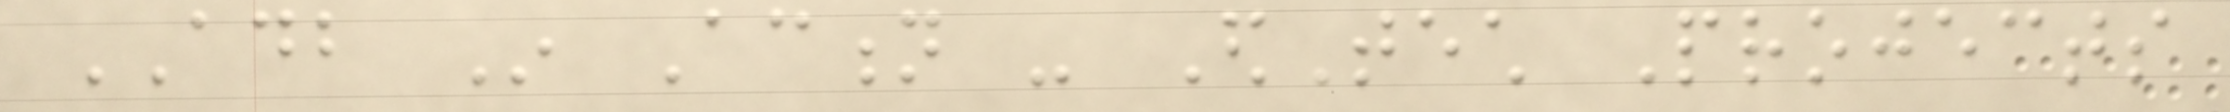ADB In Action - EdTech Projects
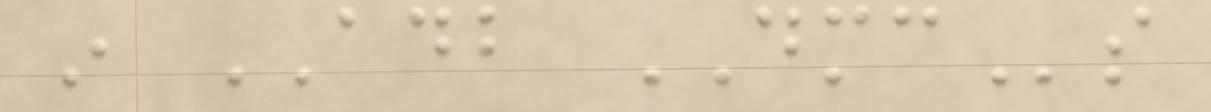in ADB DMCs
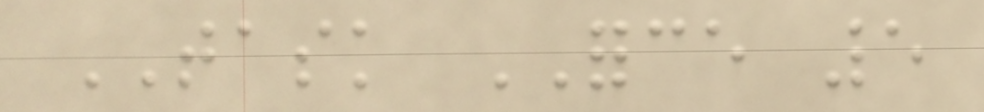TASK FORCE 5
